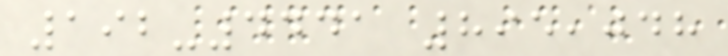192-4441 895,048
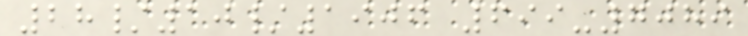28/10/1906 699-7089
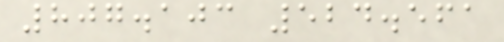807.103 524.561
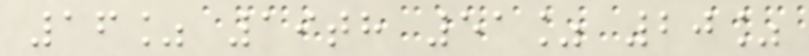16% 19th 51% 20%
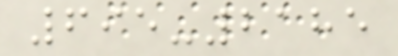695-2185
